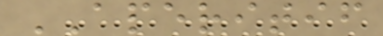APERITIF
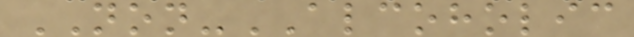NON-ALCOHOLIC
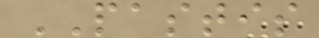PASTIS
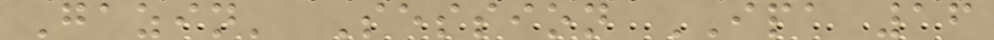Gazin' Session IPA 16
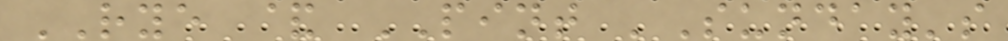RYE & PINT 'Sunday's
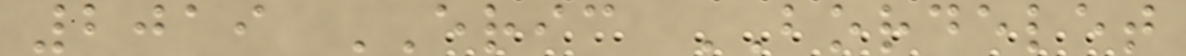2019 ERIC BORDELET
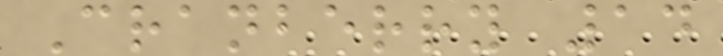Cranberry 14
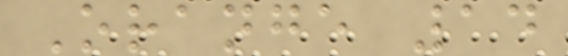Orange 14
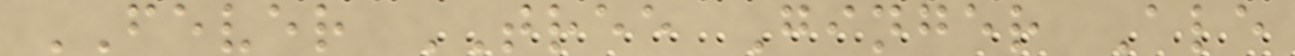FEVER TREE Ginger Ale
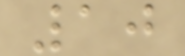10
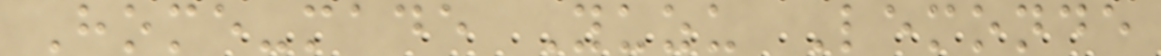Home-made Yuzu Lemonde
